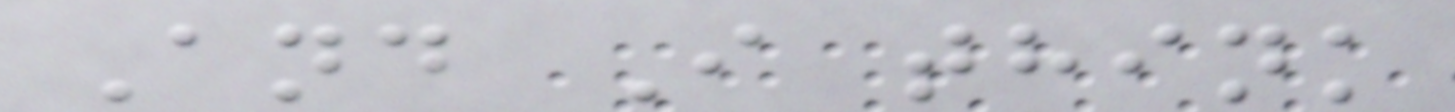And I think
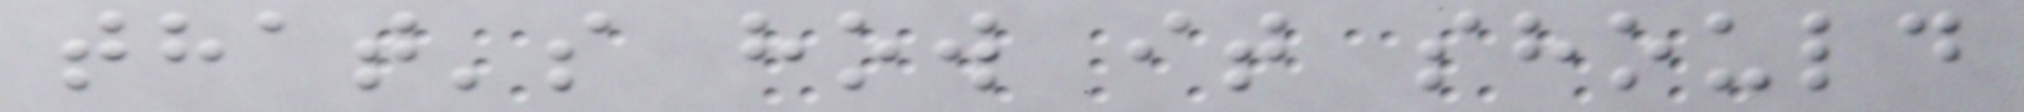that's how it should
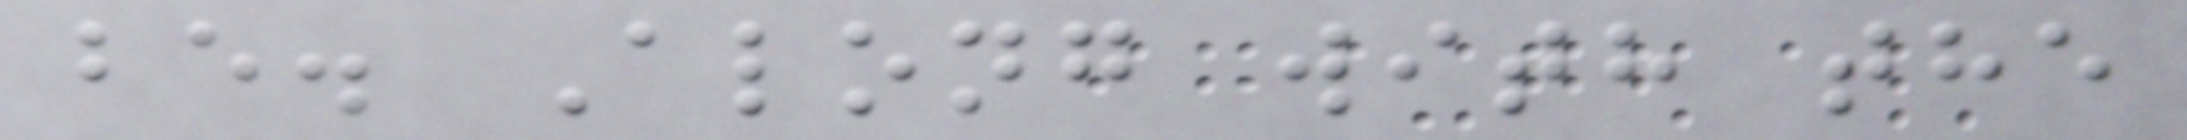be. Along with the
